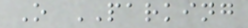O PARKING
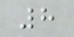8
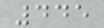445
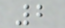2
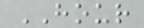HOUR
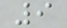9
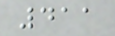411
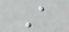A
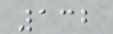132
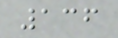136
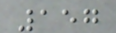157
